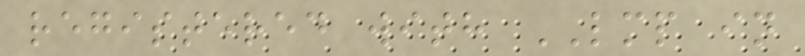registered with LMP in
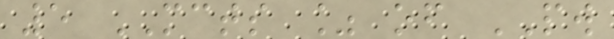5 MCTS % of PW
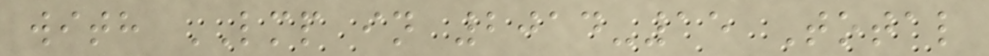with LMP in 2014-15 Total
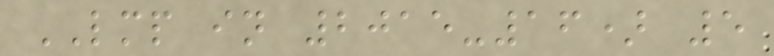LMP in 2015-16) 5
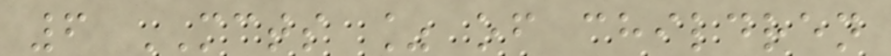6 MCTS % of children
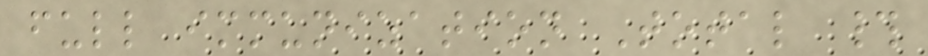full immunization Total #
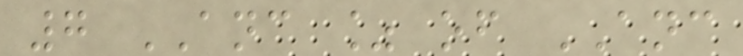7 ANC % of ANC
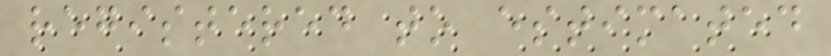registered to estimated
